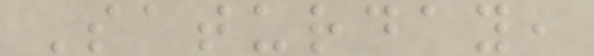Saturday,
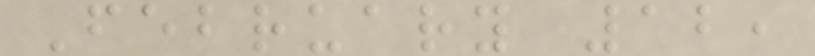February 12,
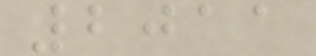2011
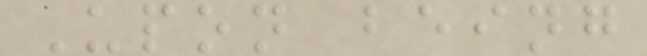Upon being
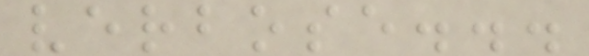verbose...
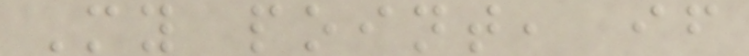My point, if
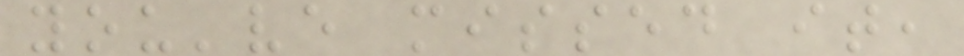you've missed it,
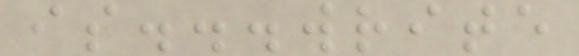is...write
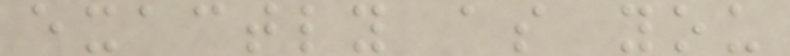exactly as you
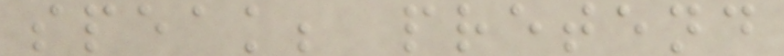speak; pretend
